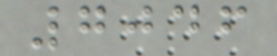7046
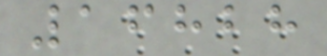16828
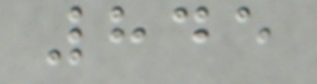845
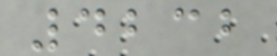4232
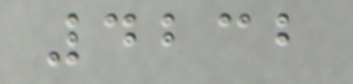4232
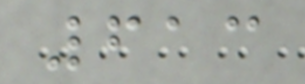613
